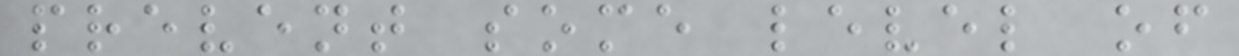prevent some level of
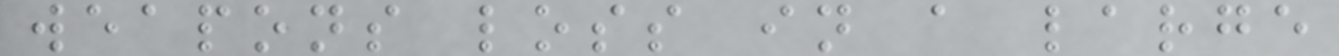weapons loss in a large
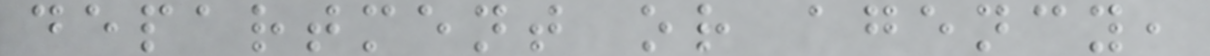department or agency,
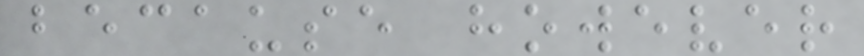because however
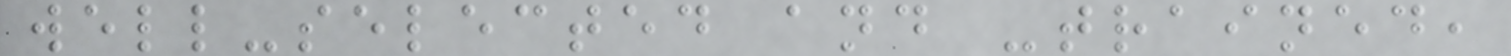well-selected and -trained,
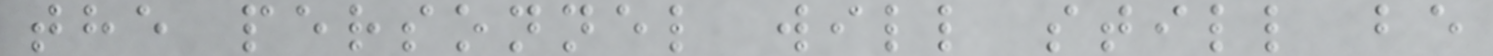the personnel will still be
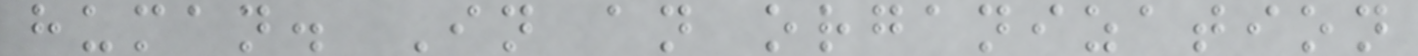human. In an organization
